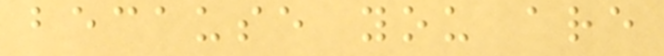because you are
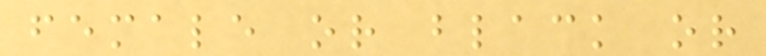female or black or
